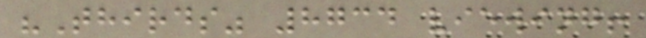"Thirds" 8734 viewing!
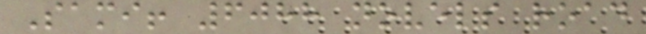Sami! 6088 novels road
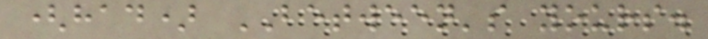(had) BETWEEN's yours.
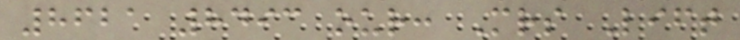8621 8493 our: Mrs Lift
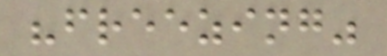"freezing"
